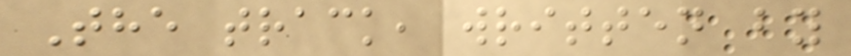The track, written by
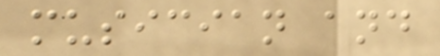musician and
